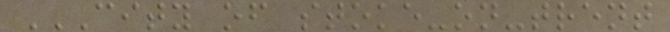CITY OF STOKE-ON-TRENT
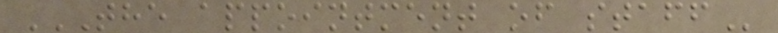THE APPOINTMENT OF STAFF
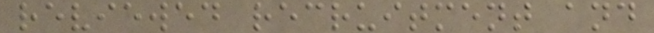reviewed recruitment and
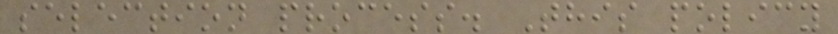selection process. This policy
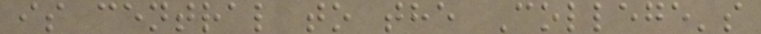is central to the College's
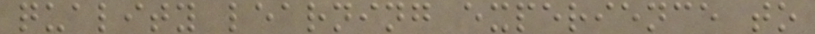quality learning experience to
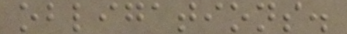obligations.
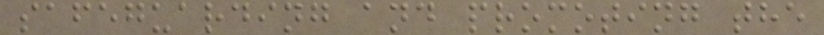safeguarding and promoting the
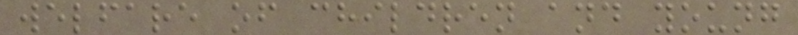welfare of children and young
